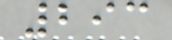293
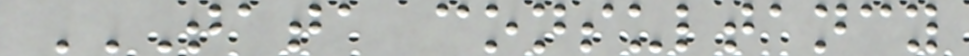TATA CONSULTANCY
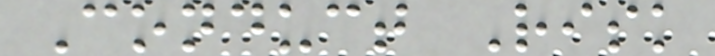Conduct Risk
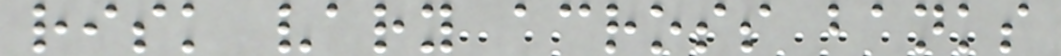risk vary across banks
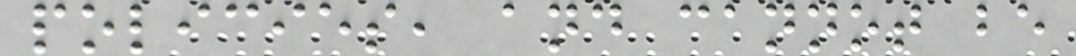policies, and cannot be
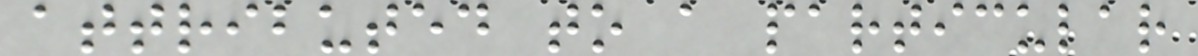attributed to a particular
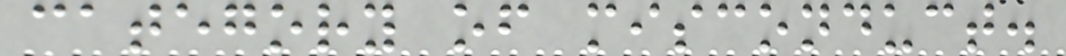category of misconduct.
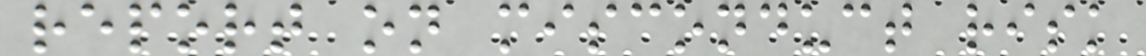report on misconduct risk
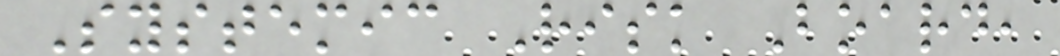Systemic Risk Board,
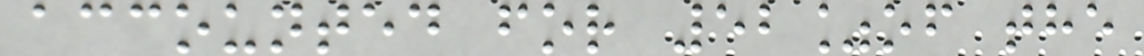accounted for 52%of the
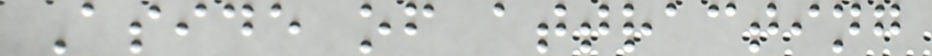Aside of attracting
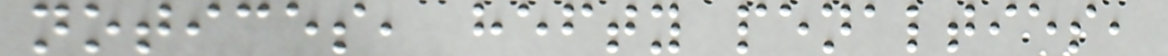notices, hefty penalties,
